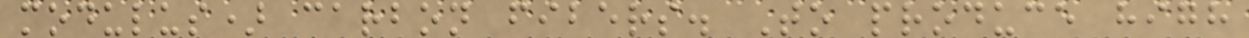modulus) carbon fibers. To produce high
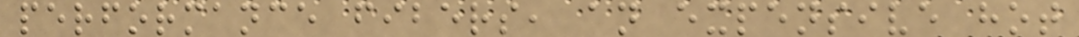performance fibers, an expensive hot
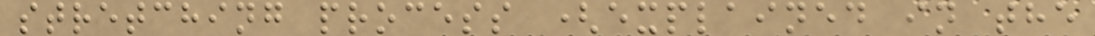stretching process (explained in the
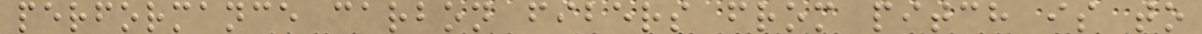performance carbon fibers from pitch is to
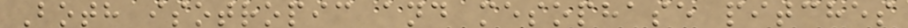Both isotropic and mesophase pitches
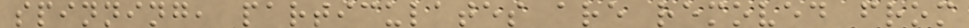spinning, particulates are removed from
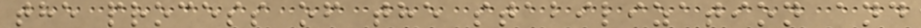the process of the stabilization and
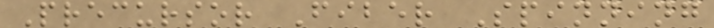Precursor Fiber Spinning
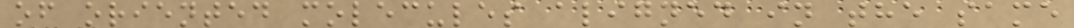of oriented molecules aligned in the same
